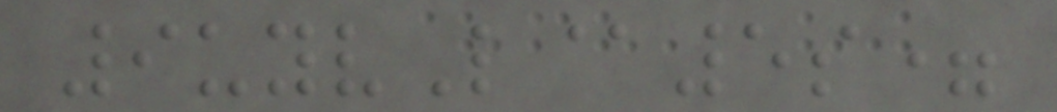9uyvL@5s=
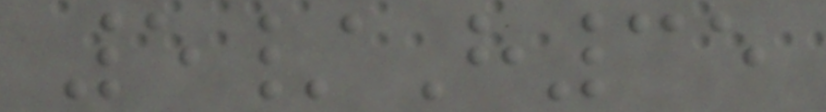5/H35
